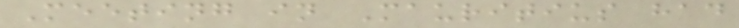Meeting in Mauritius had
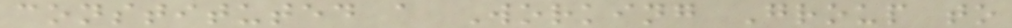constituted a Working Group to
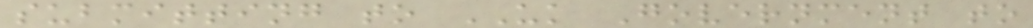submitting to UK Government to
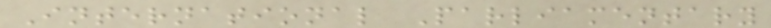International Parliamentary
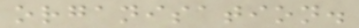organisation.
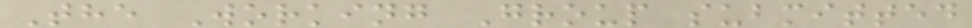The Working Group submitted
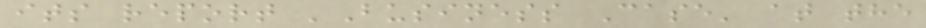its report 'Business Case' at the
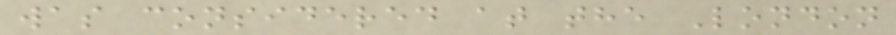was considered at the London
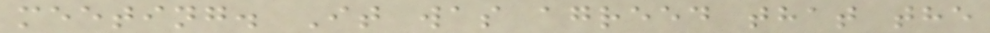meeting. It was agreed that the
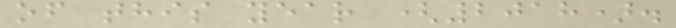of this year (2018).
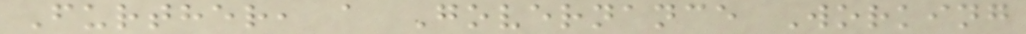Further, a Governance Working
